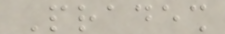Pradesh
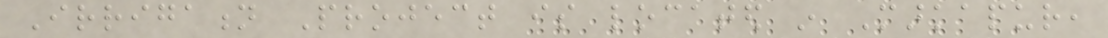Irrigation Project is located in Markapur,
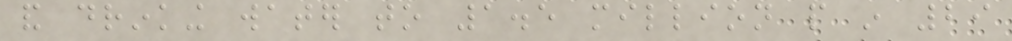and drinking water to 1.5 million people in 29
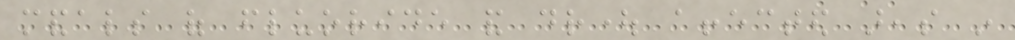mandals of fluoride and drought affected areas in
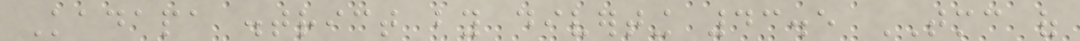Kadapa district by diverting 43.5 TMC of
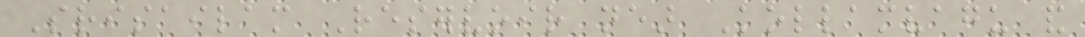Srisailam Reservoir near Kollamvagu and
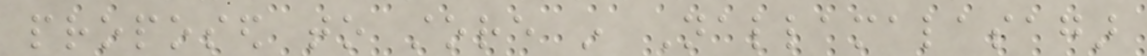proposed to store in Nallamalasagar
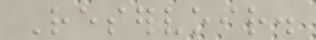Reservoir.
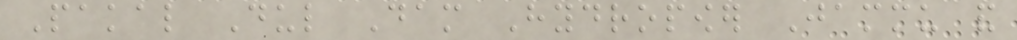Pakal Dul Dam Hydropower Jammu and
